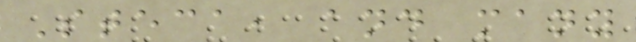Steca, and many
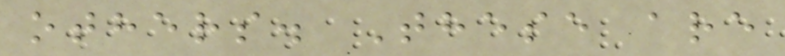others. These are
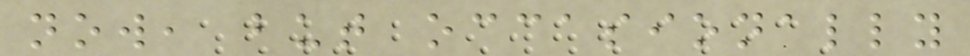now, but occasionally
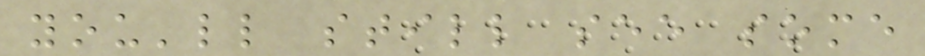you'll still see some
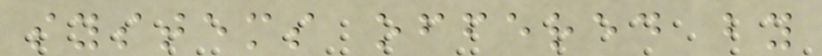systems offered by
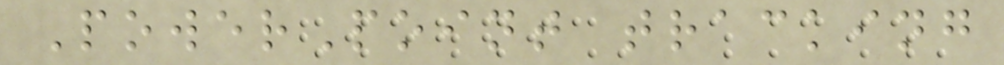PowerPoint tracking
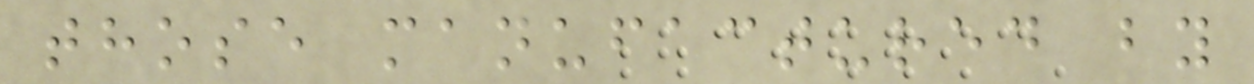those manufactured by
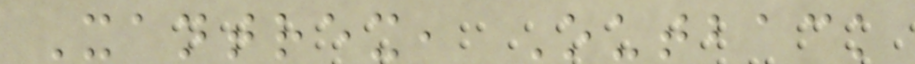Xantrex, Outback
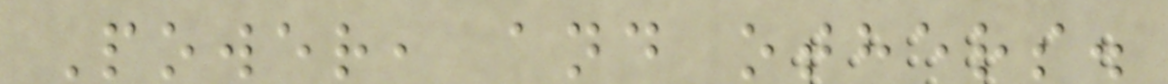Power, and others.
